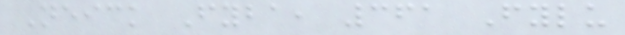Neick Fyba, 361 Fylu
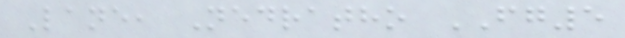Lane, Nedratho FG5
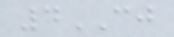4CJ
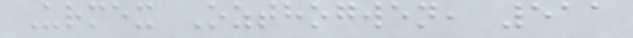Urmex Ozthogwen, 511
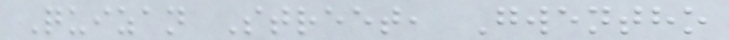Quizan Street, Gwentho
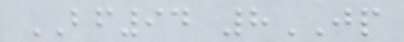BF94 8JP
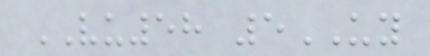VU58 5UY
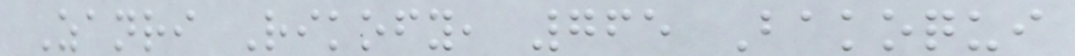Zanri Rikofy, 765 Bakoqui
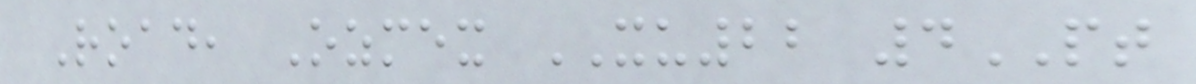Road, Ozmex XU22 4PT
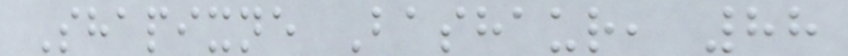Shapixne Bashaur, 88
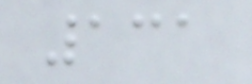131
